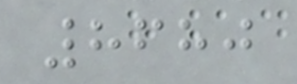8680
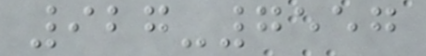927-7557
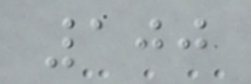100
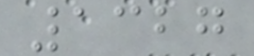1327
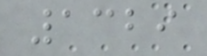1329
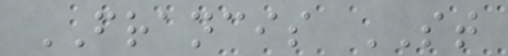FRANCIS ST
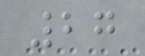27
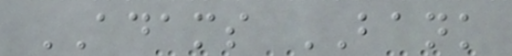ADAMS BANK
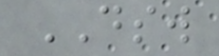DSW
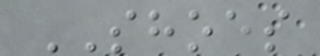SHOES
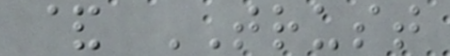& TRUST
